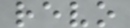revo
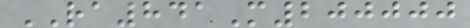RA841M200000
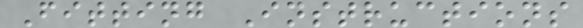Fitting Instructions
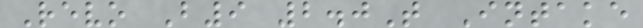Revo B9 2.0T Intake
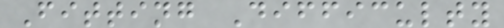Fitting Difficulty
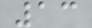13
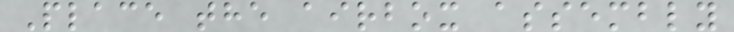Place the airbox assembly
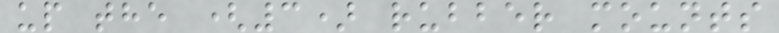up the (3) rubber mounts
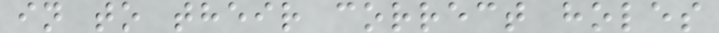in to their correct holes
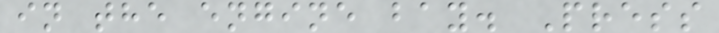in the engine bay. Press
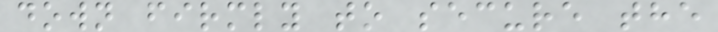down firmly to secure the
